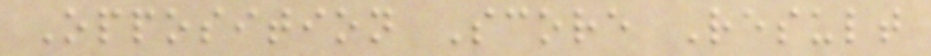Opposition Score Result
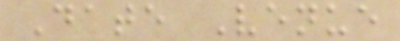Date Venue
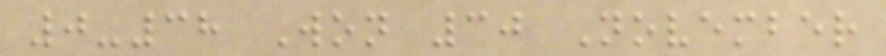0-38 Won 30 November
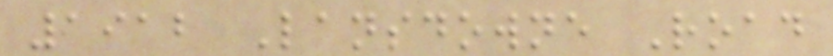1912 Lansdowne Road
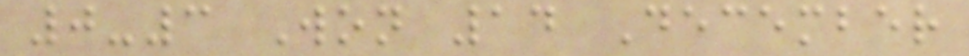0-3 Won 14 December
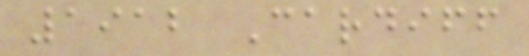1912 Cardiff
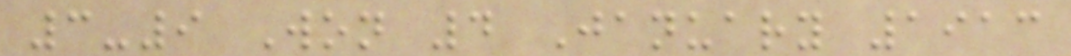3-9 Won 4 January 1913
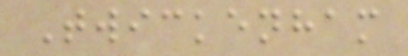Twickenham
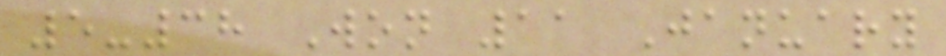5-38 Won 11 January
